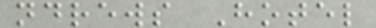ndrews Hotel
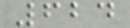624
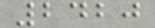2420
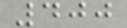400
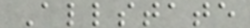Allstate
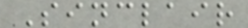Sinclair
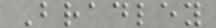Bradley
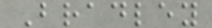Bradley
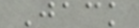Jack
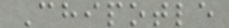Chipotle
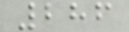286
